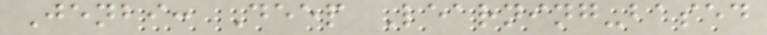Jenbi: Deep Learning-based
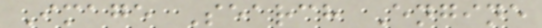Image Search Engine
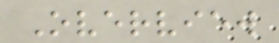Overview
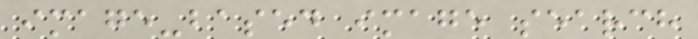image-based image search
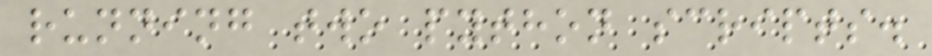running two python scripts.
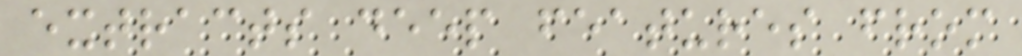extracts deep features from
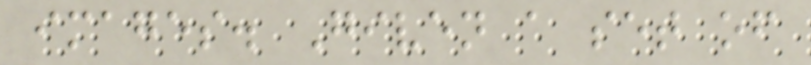images. Given a set of
